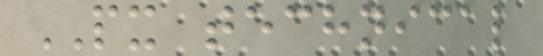PX technical
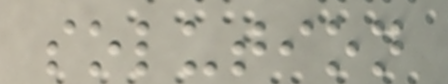solution
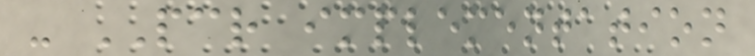- PCR implementation
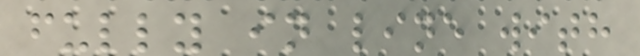fully in line with
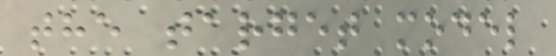the target model
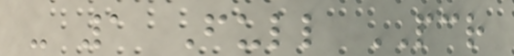- 1 Full PCR
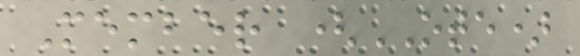Member (OTE)
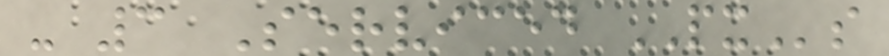- 3 Serviced PXs
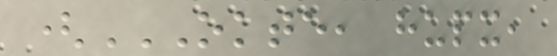(OKTE, HUPX,
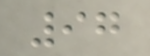97
